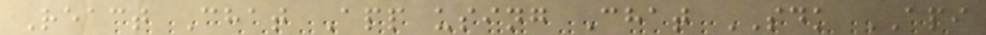React Chat App using Chat SDK API
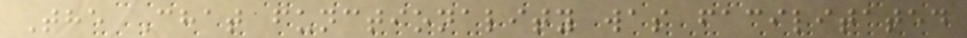The Chat functionality was facilitated
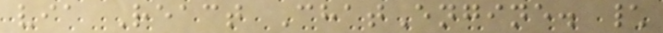via React ChatEngine. \
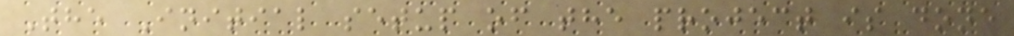The Initial setup of the project is done
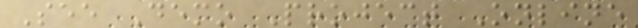See Demo Project Online
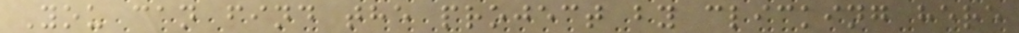You can find the project by clicking here
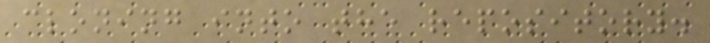cloning into the repository.
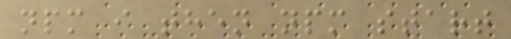npm i then npm start
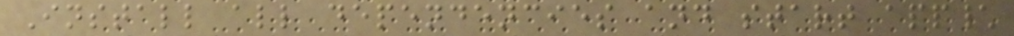Install all dependencies and start app\
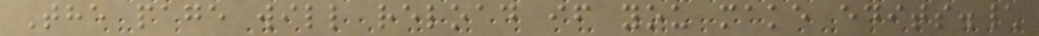The page will reload if you make edits.\
